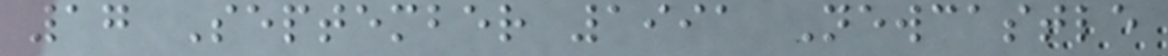17 September 1991 Newcastle
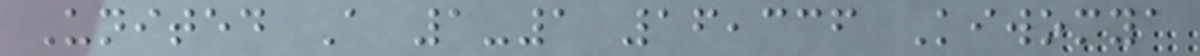United A 1-1 16,336 Kiwomya
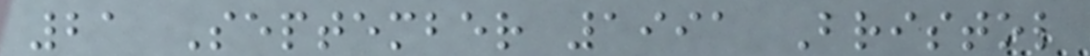21 September 1991 Bristol
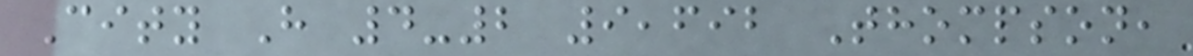City H 4-2 9,692 Thompson,
